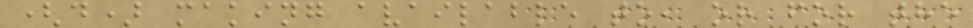(d) making available to, or for the
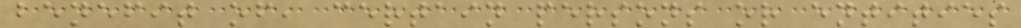benefit of, certain persons or entities
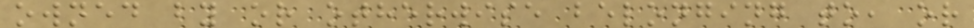owned by or otherwise belonging to, or
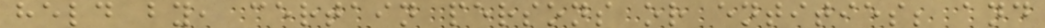held by, certain persons or entities; and
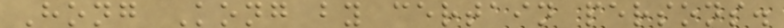Hong Kong by certain persons.
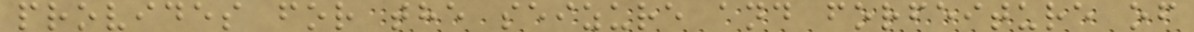provides for the seizure and forfeiture of
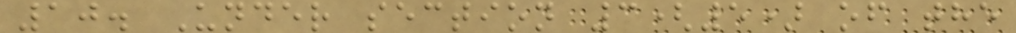10. Under section 3(5) of the
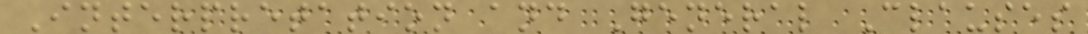Interpretation and General Clauses
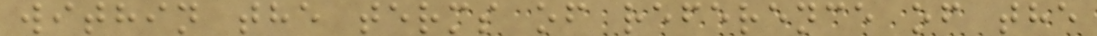within the terms of reference of the
